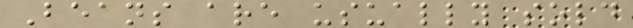Beans are usually sold
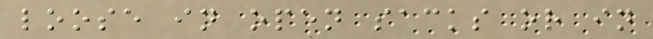loose in open sacks or in
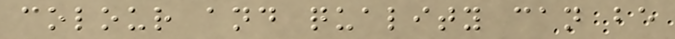colour and quality can be
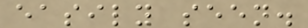easily seen.
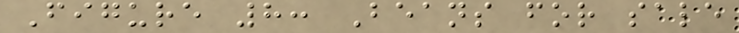Figure 8: Beans for sale
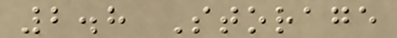2.8 Storage
